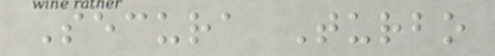Secura Turbo
